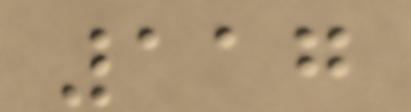117
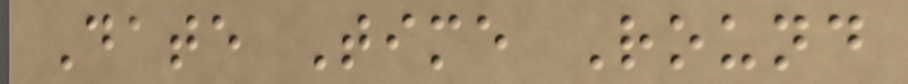Date Time Round
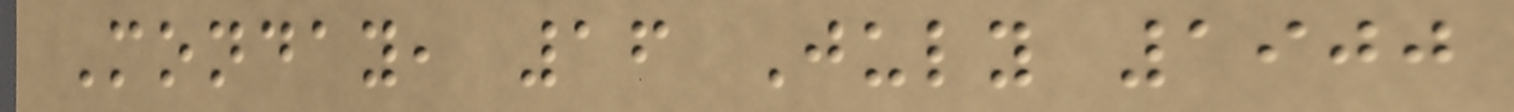Monday, 16 July 1900
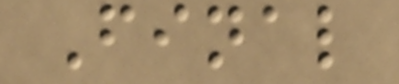Final
